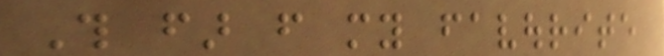This far from my favourite
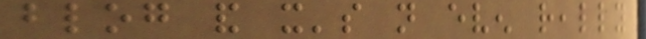blog and it's not even really
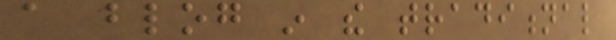a blog in the traditional
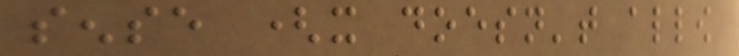sense (it doesn't allow
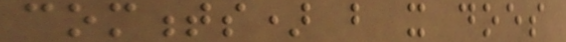comments) but it does
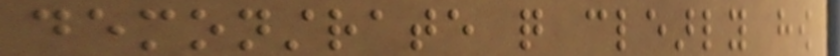demonstrate quite clearly how
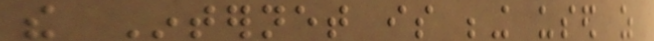the Internet is being used as
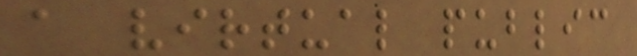a virtual public
